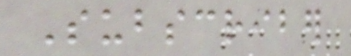Subscriber
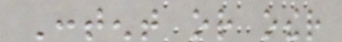Content or other
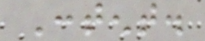Content.
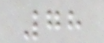78
